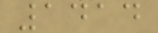1414
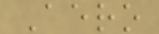Aero
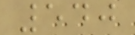540
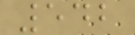542
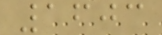1603
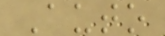Auto
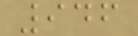946
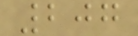207
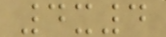4x4
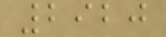2920
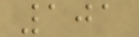101
